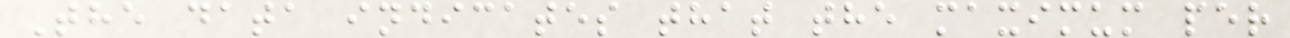The data indicates that the maximum per
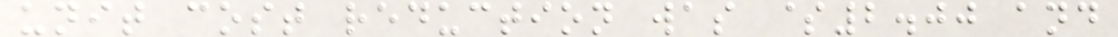unit cost reduction was $2.00 and
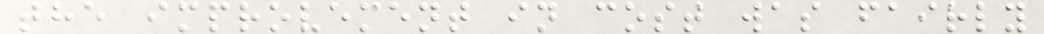the improvement in cost was fairly
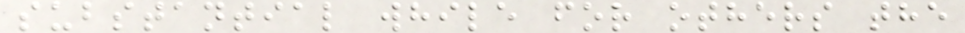substantial while for others the
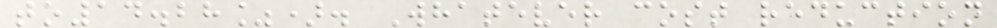to14.28%). Whatever cost reduction
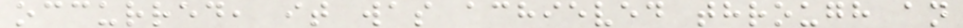occurred, it was achieved through an
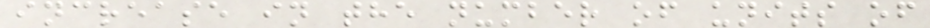increase in the number of units of
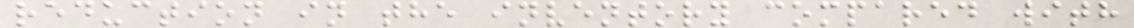reduction in the inventory compared with
